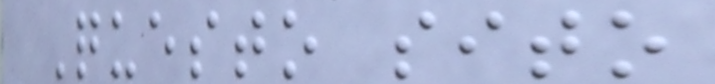Questo sito
